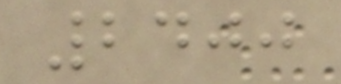2400
